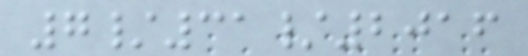7/31/2016
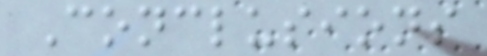Conclusions
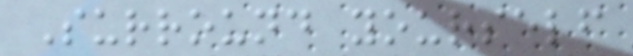Surround yourself
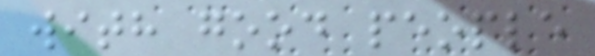with good people
